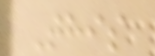This
